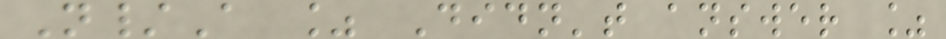N/A % Didn't answer %
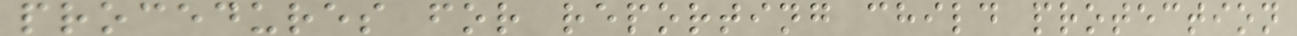procedures for reporting child protection
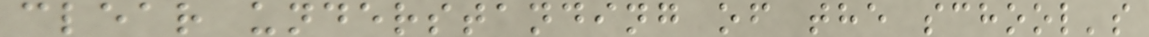clear understanding of the school's
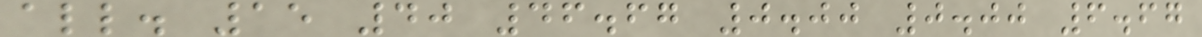all. 15 40 46.67 0.00 0.00 6.67
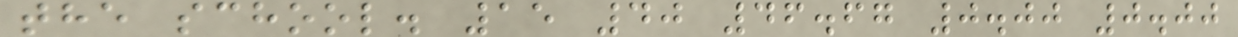the school. 15 40 46.67 0.00 0.00
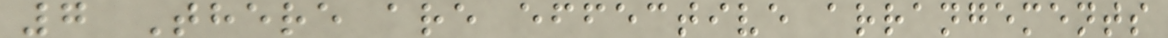7 There are effective arrangements
